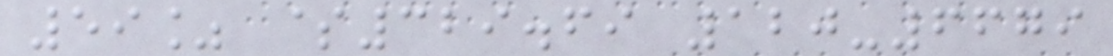59% $329.69 120-6679
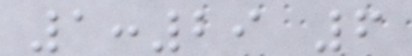1:29 6
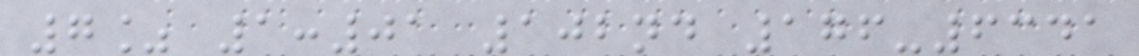7% 1:01 102nd 176-6341
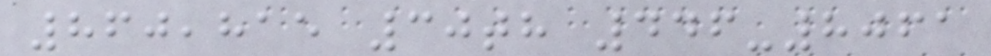860,815 30th 446-8061
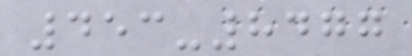453-8477
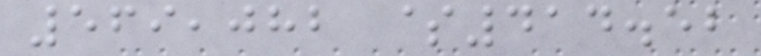569,082 $414.52
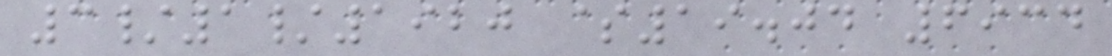3/1/1920 $19.04 6934
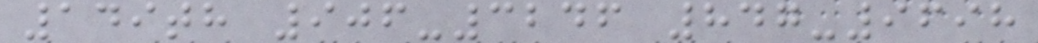149th 906-3246 847-9698
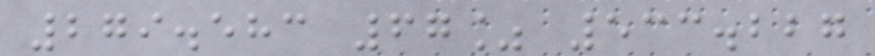279.583 67% 533.227
